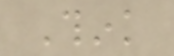Think
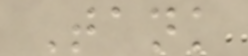Tank
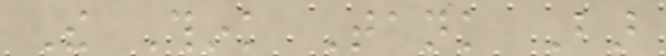The Think Tank Bar
